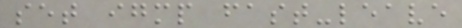set igmp fast-leave
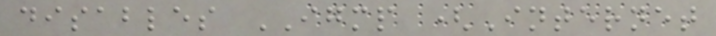disables IGMP (Internet
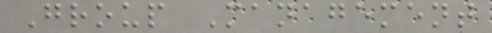Group Management
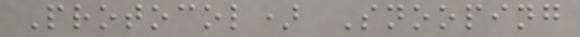Protocol) Snooping
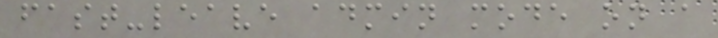fast-leave admin mode on a
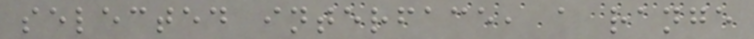selected interface, a range
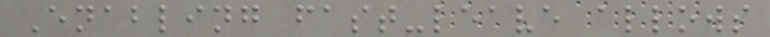Enabling fast-leave allows
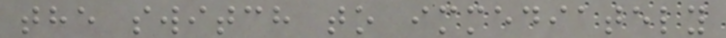the switch to immediately
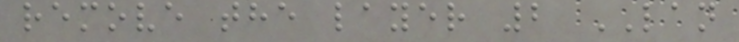remove the layer 2 LAN
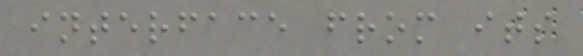interface from its
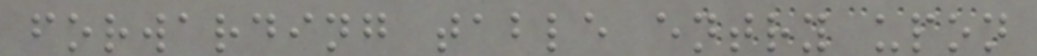forwarding table entry upon
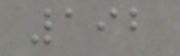192
